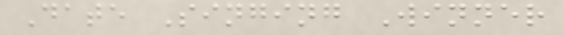Date Singing Winner
